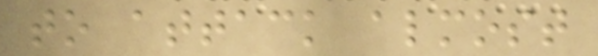to attack almost
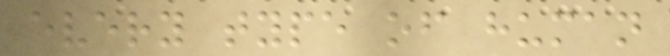every type of human
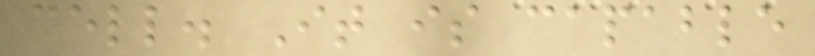cell. It is capable
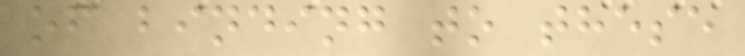of binding to these
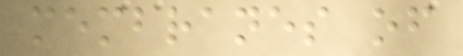membranes of
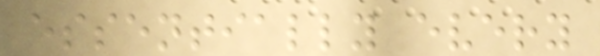essentially every
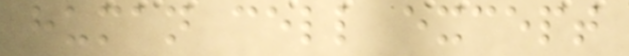human cell except
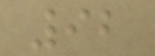92
